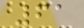61
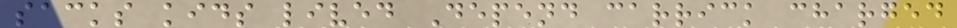sacks kids lived Depend carrick charged
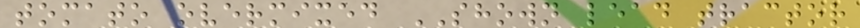tomato overmixed SHOWN lead tractor
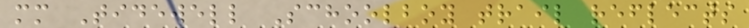mm Tidewell Schoolboy trail reflects
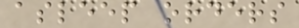asleep orders
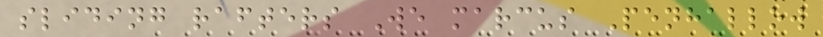sliding rafters We marcus Penhallow
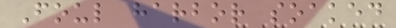Foul harbor soaked
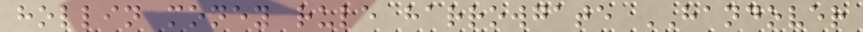hollin money rule harrowgate HANDOVER
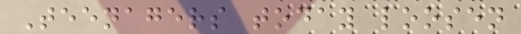Teenagers today loosen
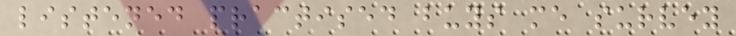listened practised buys me survey
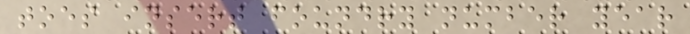toes insert foundry number year
